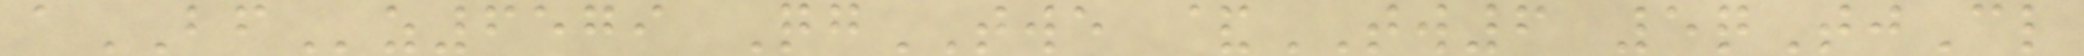aBFz6579 QgTWE &TW6 5qTjCl
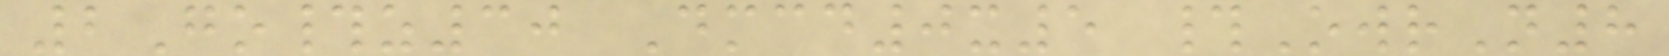2Go#z30 Dmcd0x5 #OwrN8
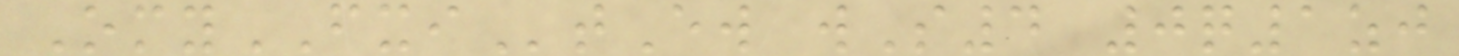OmyFXItEw wS4 0q1zj
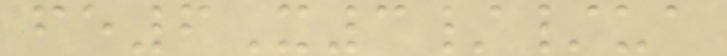fe6X3//ua
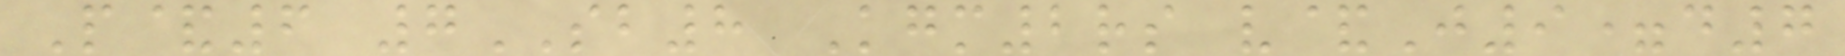P&6 7SB8 Kgm2rs v&J9=d7
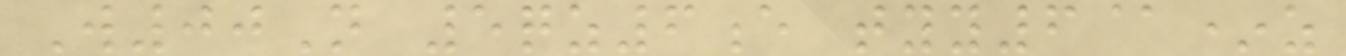W00N 5qz6e tyy6@*z
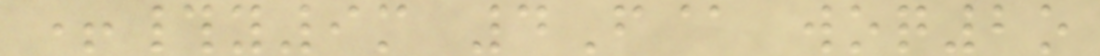+#y9m 4F@ woq2o
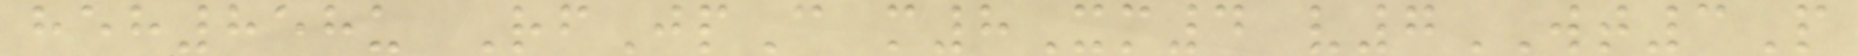heh858u RfJpC m8Xm4 v7WT3P
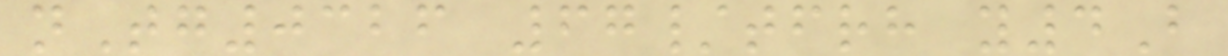nTg0326 67/tfrh y4B
